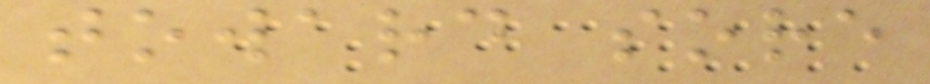toward sore
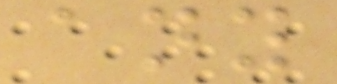any
